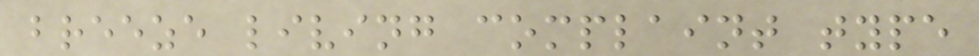breeze living complaint type
